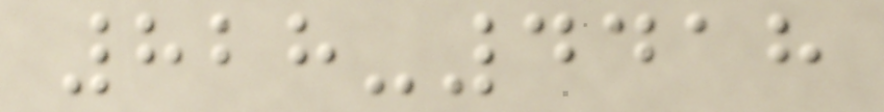828-4418
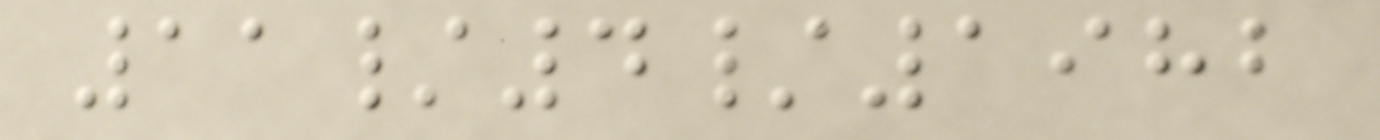11/4/1982
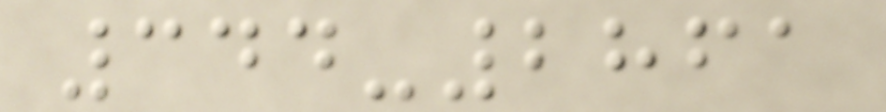344-2861
